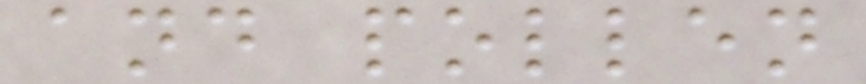and pollen
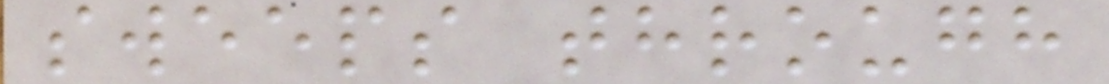sweeps through
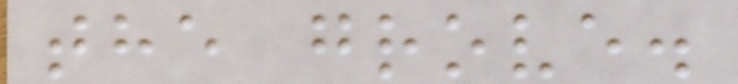the grove.
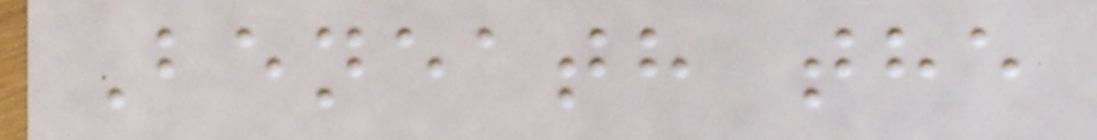Beneath the
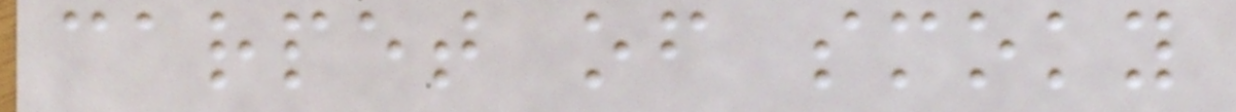carpet of smoky
